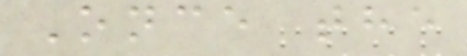Once the
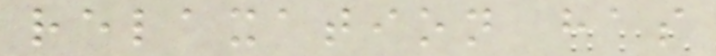relaxation has
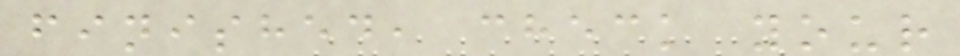finished, check your
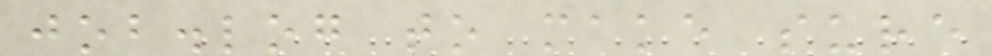job.log to make sure
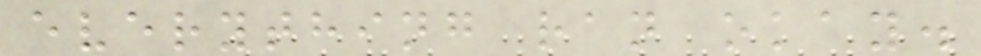everything ran okay.
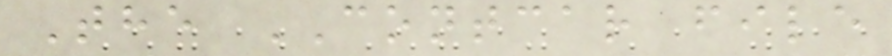The CONTCAR file
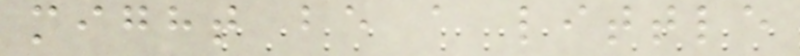might be a little
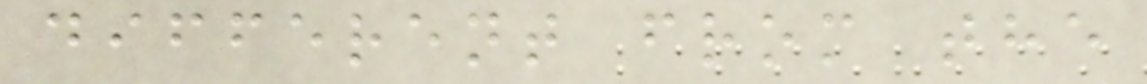different from the
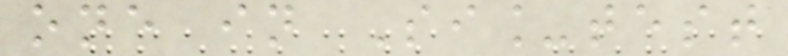one in Si_test
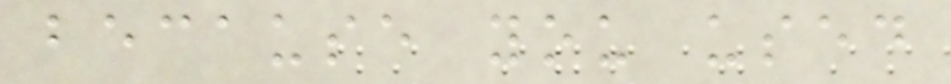because you used
